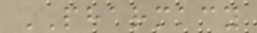PHARMACY
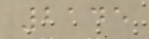2145
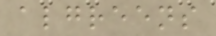algreens
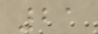21
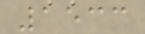1533
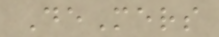DeMers
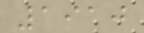1910
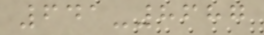641-8687
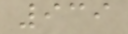939
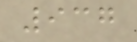937
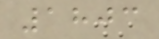1803
